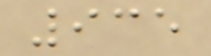935
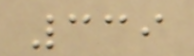339
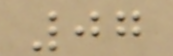07
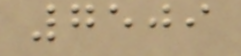7509
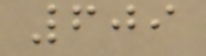609
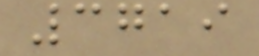3719
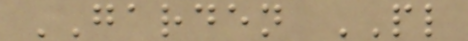GARDEN PL
